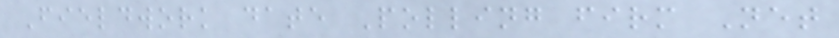Fieldwork date Polling firm Net
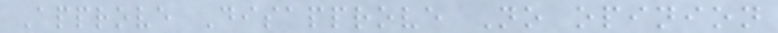Approve Disapprove No opinion
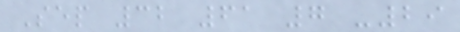Sep 32 61 7 -29
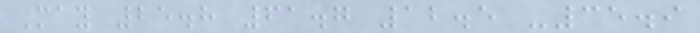May 25.8 61.7 12.5 -35.9
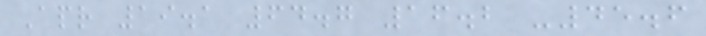Apr 19.1 64.7 16.2 -45.6
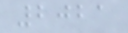2021
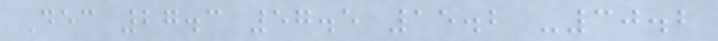Dec 27.3 57.5 15.2 -30.2
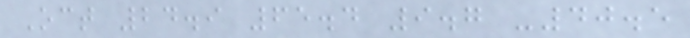Oct 24.9 65.4 9.7 -40.5
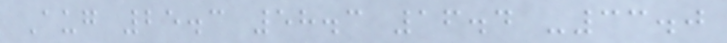Aug 25.3 58.3 16.4 -33.0
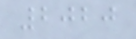2020
